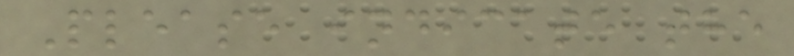Please indicate the
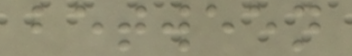between
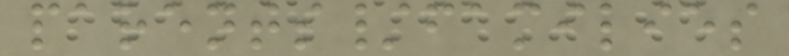parents/families
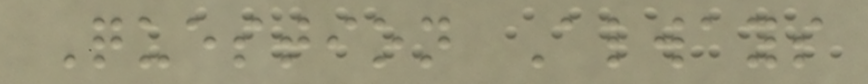Question Always
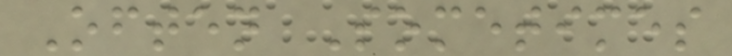Often Sometimes
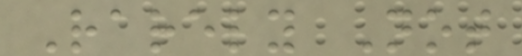Rarely Not
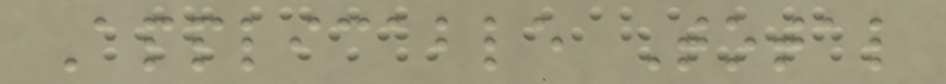Applicable Total
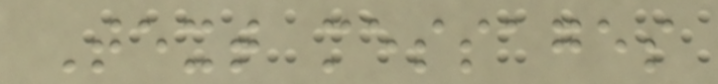Text messages
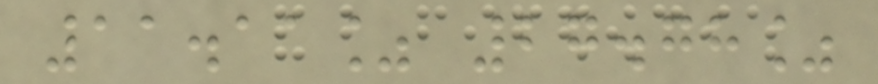11.11% 27.78%
